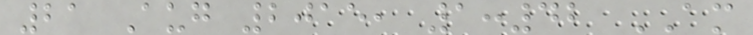21 Aug 2015, 1:42 AM
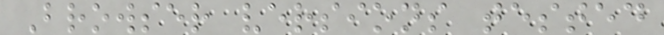Browser versions tested
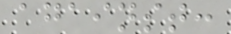against:
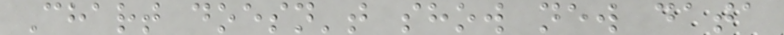Chart doesn't show new data
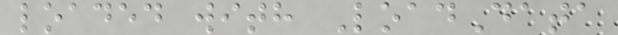loaded with LoadData
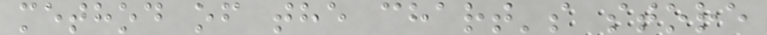method of the chart's store
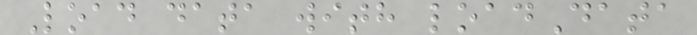Load data with loadData
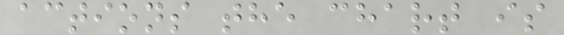actions the chart is
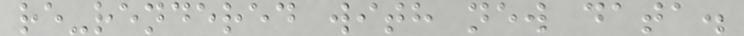re-rendered with new data.
